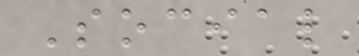Social
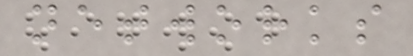networks
